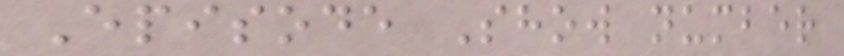Episode Show number
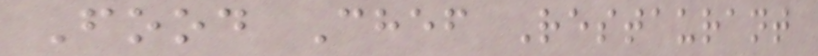Food Chef Restaurant
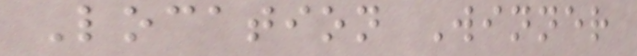Location Winner
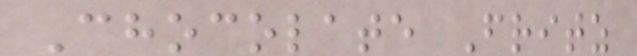Chocolate Fritz
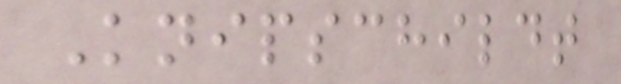Knipschildt
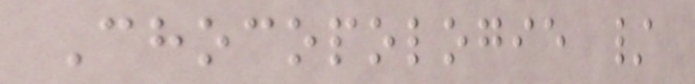Chocopologie /
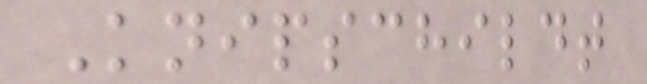Knipschildt
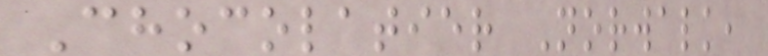Chocolatier Norwalk,
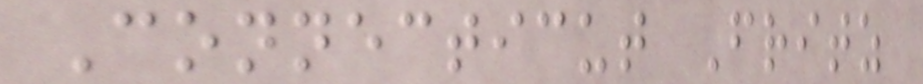Connecticut Fritz
